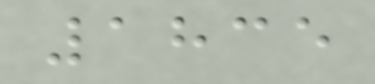1835
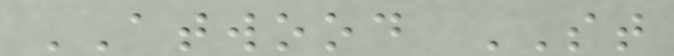ATWOOD ST
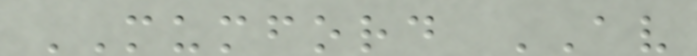MUMFORD AV
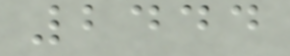2444
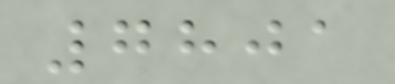7801
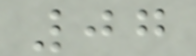07
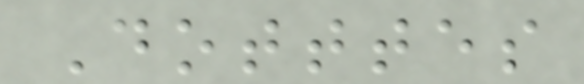Dotttes
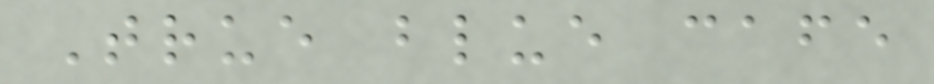True blue cafe
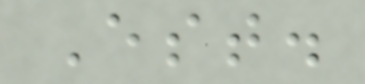Est.
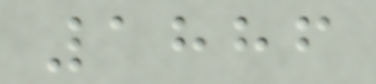1886
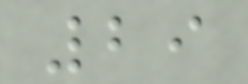29
